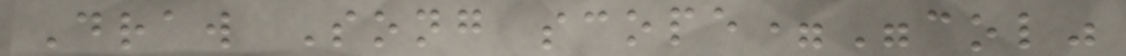Draw Song scope="col"
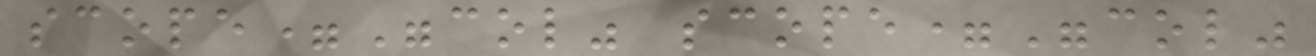scope="col" scope="col"
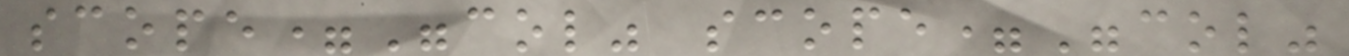scope="col" scope="col"
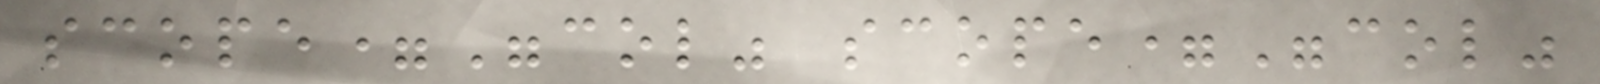scope="col" scope="col"
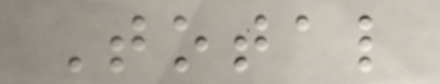Total
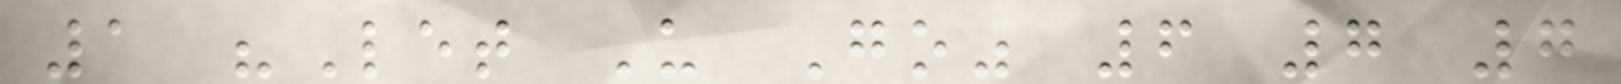1 "Let U Go" 6 7 7
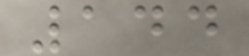144
